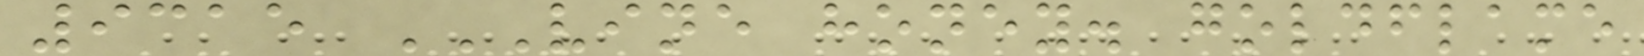9315 VINE HONEY. GOLDFLAME
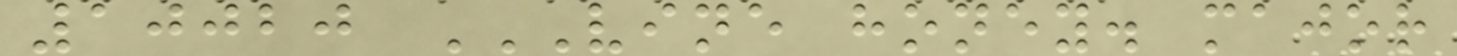10020 VINE HONEY. MAJOR
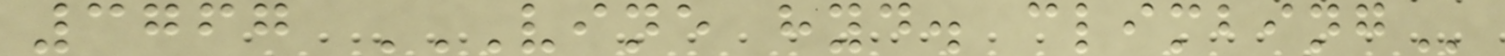3767 VINE HYD. CLIMBING
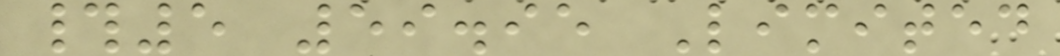#5 59.95 Limited
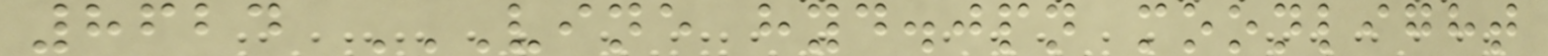8624 VINE HYD.JPN MOONLIGHT
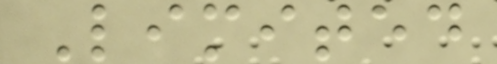Limited
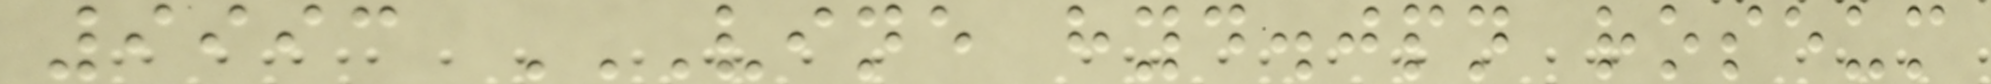9993 VINE HYD.JPN ROSEUM
